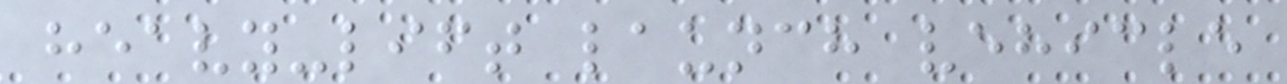heavy-lift launch vehicle
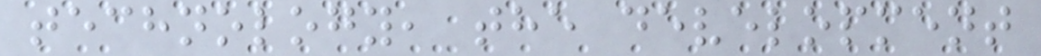technology, the development
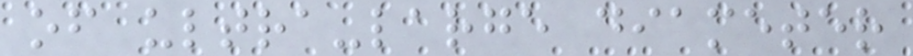of ultra-large diameter
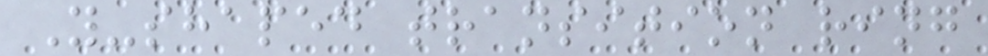Y-shaped transition ring
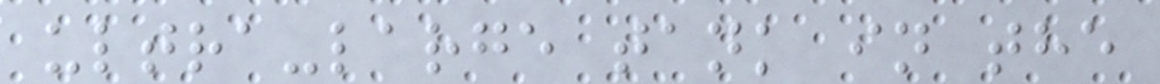ultra-large tank in the
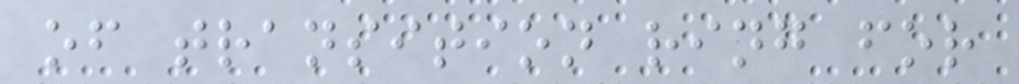of transition ring for
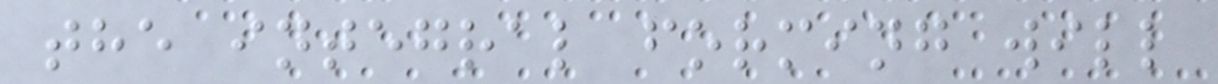the integral forming will
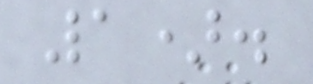1).
